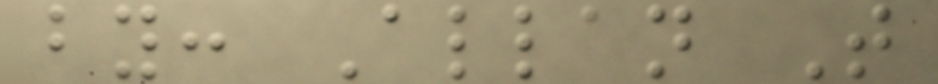by: Allan T
